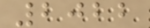2022
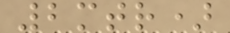2mtr)
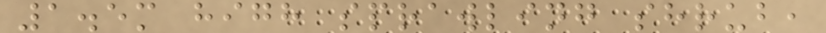1.5m high sprawling shrub,
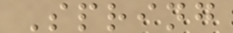Spring
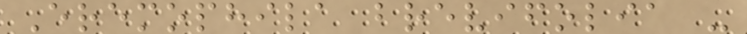Eremophila brevifolia -
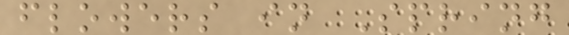flowers in Spring
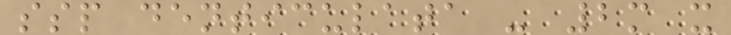ssp denticulata - 2m x
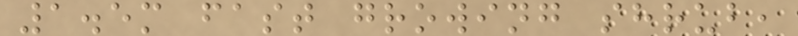1.5m fast growing shrub,
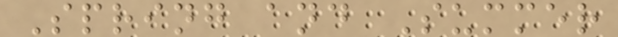Spring and Summer
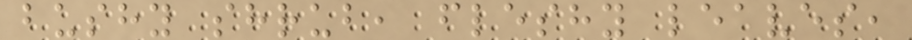bushy shrub, fleshy leaves,
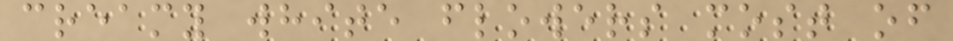creamy white flowers most of
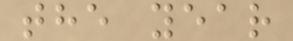the year
